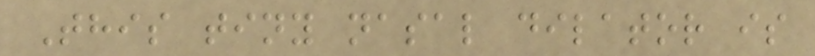This tiny nasal dilator is
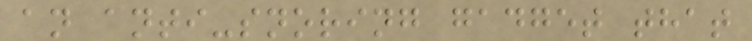an anti-snoring gadget that
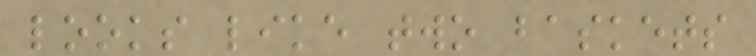looks like two baskets
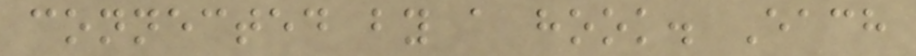connected by a hook. Each
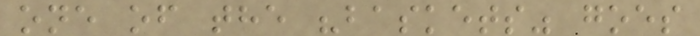one of the "baskets" goes
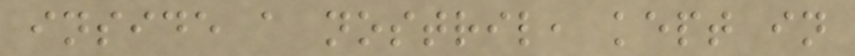inside a nostril, kept in
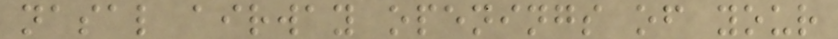nasal airway openings of your
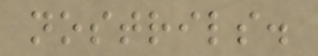nostrils.
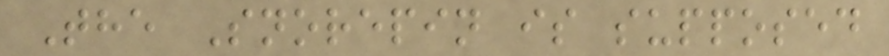The Snorepin is supposed
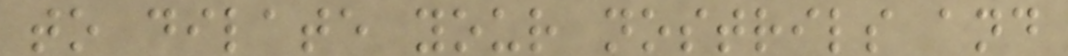to dilate your nostrils and
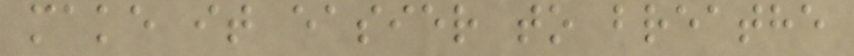make it easier to breathe
